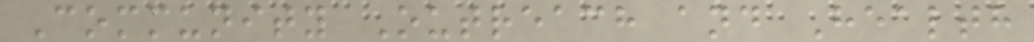Community Outreach and Health
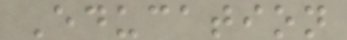Education
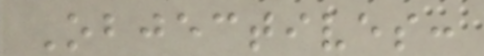Objectives:
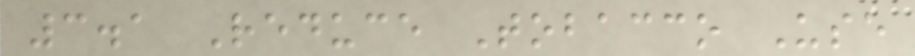3.1 Reduce Tobacco Use
